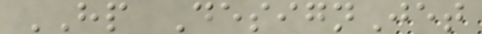HP DesignJet
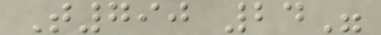T790 24"
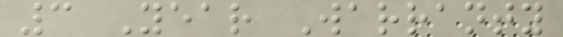3 Year Warranty
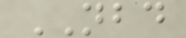NBD
